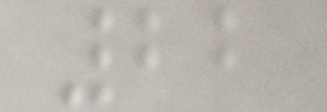22
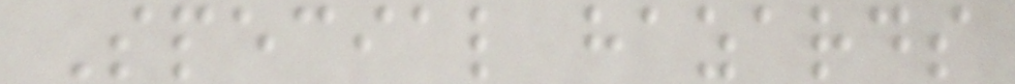Special hazards
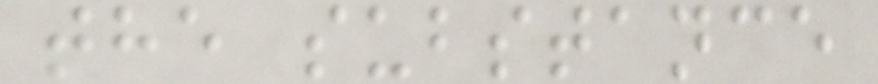the substance
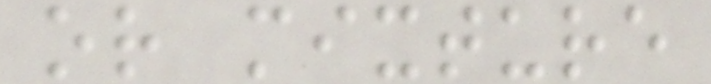or mixture
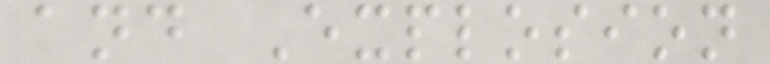and Explosion
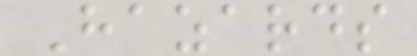Hazards
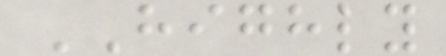HIGHLY
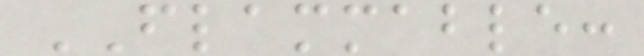FLAMMABLE:
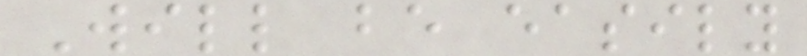Will be easily
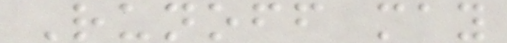Runoff may
